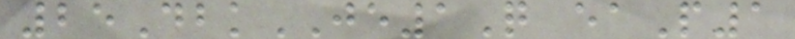25DbkJE1Q eaP1
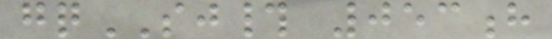gqSJ# 053h
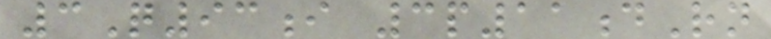3Q93i 3p11dRn
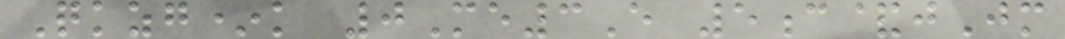Qkzg*k 0Me3E 5c&jJm
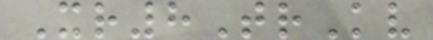Xr8TrKv
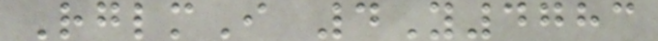RglmI 4Y4783
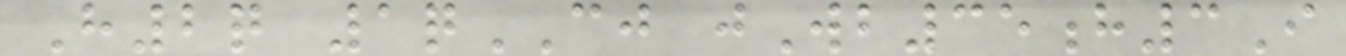H2q 1qCJ jWb35h3I
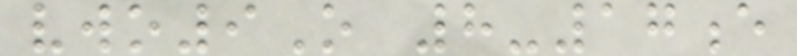vwo9O 8-17e
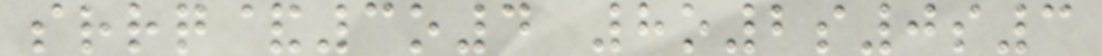srrq&3o4 8o2s0s3
